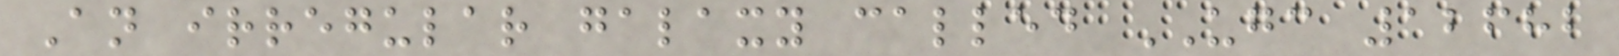An irregular galaxy called UGC 12682
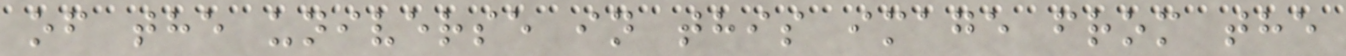of the universe in this image from the
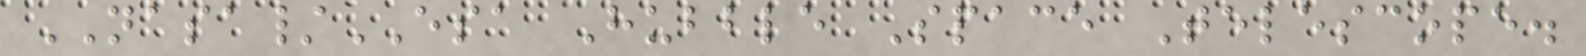NASA/ESA Hubble Space Telescope.
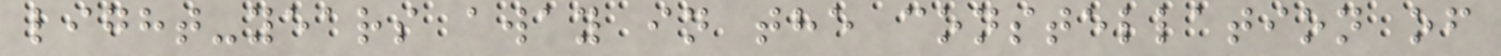light-years away in the constellation of
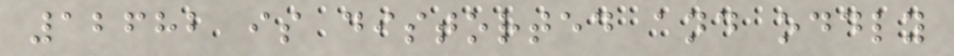12682 is distorted and oddly
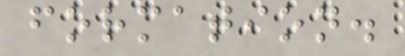formation.
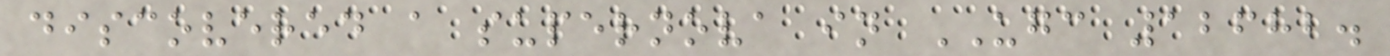discovered a supernova in UGC 12682.
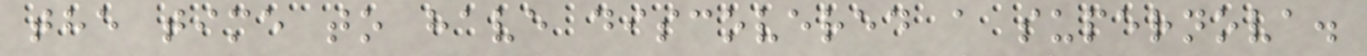the time to have discovered a supernova.
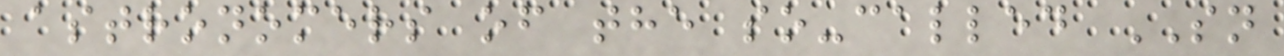astronomers of the so-called SN
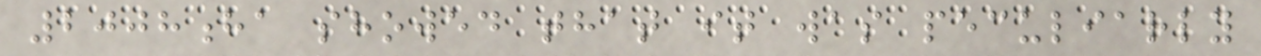2008ha showed that it was peculiarly
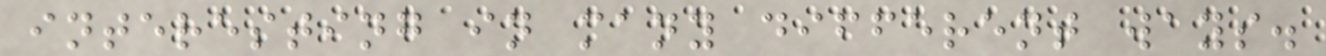interesting in many different ways.
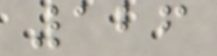126
